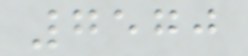7570
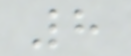8
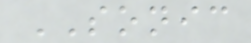SONIC
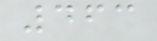463
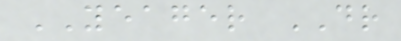YEAGER DR
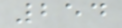254
